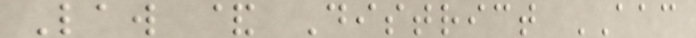Law & District AAC
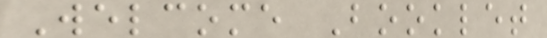Welcome Booklet
